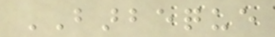BARBEQUE
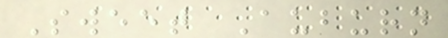Sweet Auburn
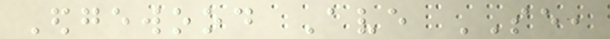Edgewood Ave SE,
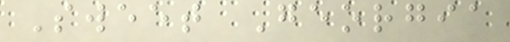Sweet Georgia
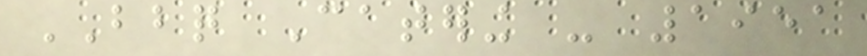BBQ Catering - 1951
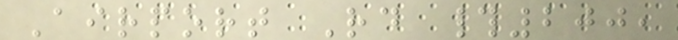Airport Rd #200,
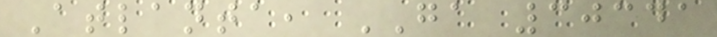Atlanta, GA 30341
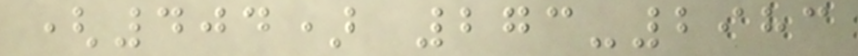(404) 273-2983
